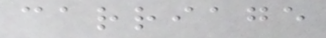carriage
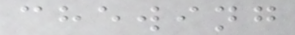chewing
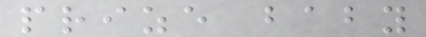prize baby
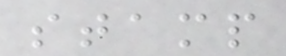stamp
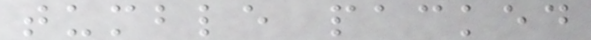tumble packed
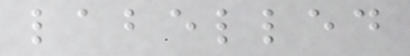labelled
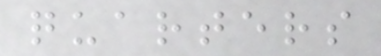quarters
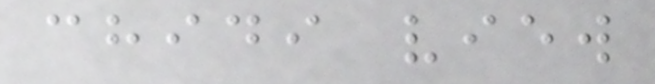chidi view
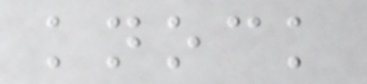knock
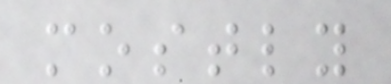mostly
